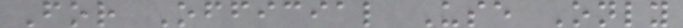For Official Use Only
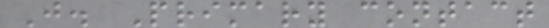J. Primary contact
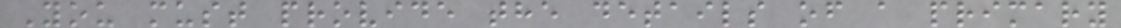You must provide the details of a primary
